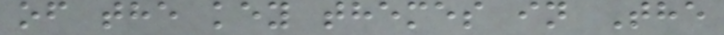of the key themes in The
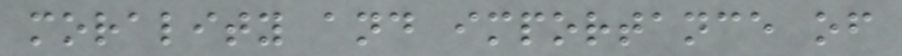morality and importance of
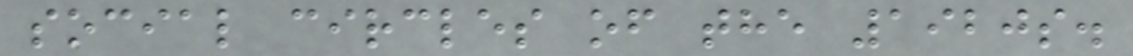social circles of the 1920s.
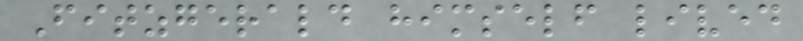Fitzgerald himself lived
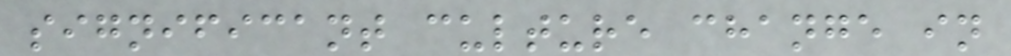significant culture change in
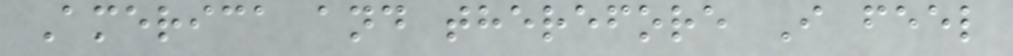America and therefore I feel
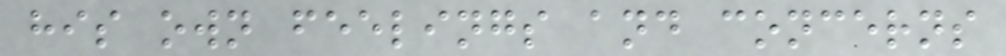his own feelings and concerns
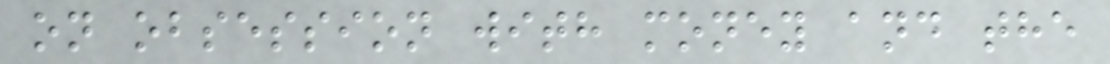on obsession with money and the
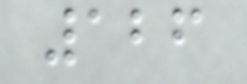126
